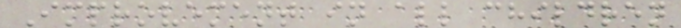Improvement in all children
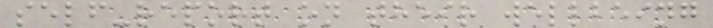self-report on their wellbeing
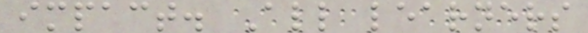impact. All learners
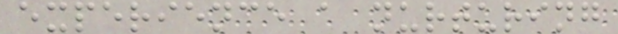experience a nurturing
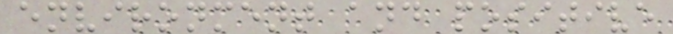environment and positive
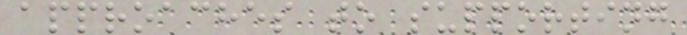approaches to supporting
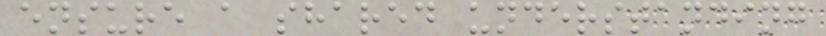ensure a shared understanding
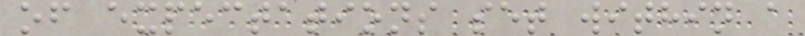of expectations set within a
